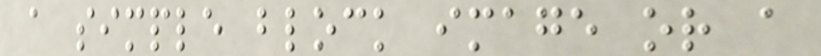a simple block image or a
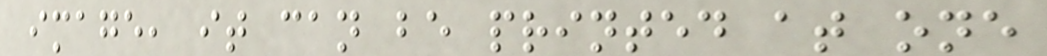image, it can be printed at one
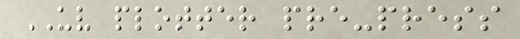UV plotter pre-press
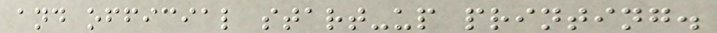and official start-up printing.
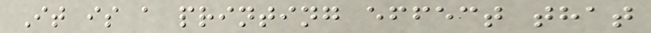It is a printing effect that
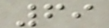69
